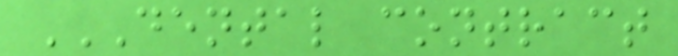DENTAL CONTRACT
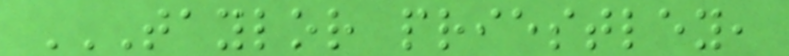TAYLOR PRIESTLEY,
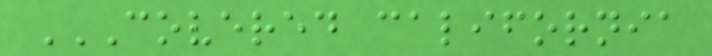COVERED CALIFORNIA
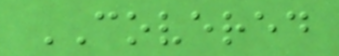COVERED
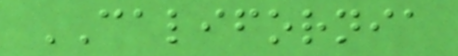CALIFORNIA
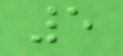5
